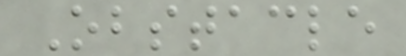Obstacle
